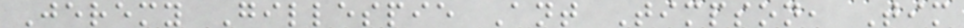Jeremy Gillespie Ant Timpson, Tim
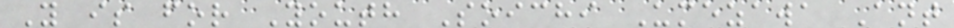Y is for Youth Soichi Umezawa Ant
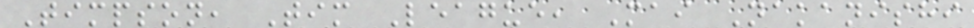Timpson, Tim League, Mai Nakanishi
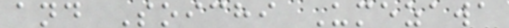and Soichi Umezawa
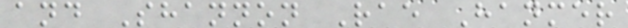and Shannon Rae Hanmer
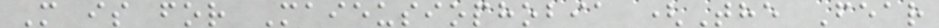M is for Maieusiophobia (The Fear
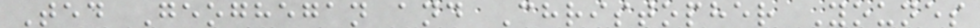Ted Geoghegan and Christopher Younes
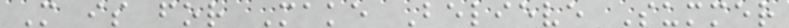M is for Make Believe Summer
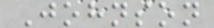Johnson
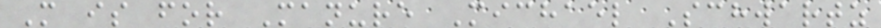M is for Manure Michael Schwartz
